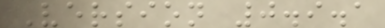Version 0.9.1
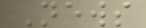News
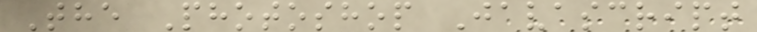The Photoshop Javascript
